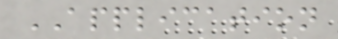APPLICATION
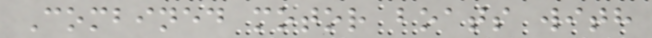Combined motor boats with
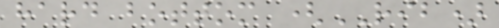hard bottom (RIB)
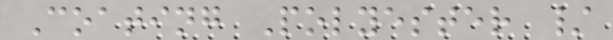Coating Polyester /
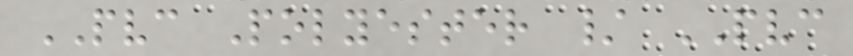PVC Polyester / PVC
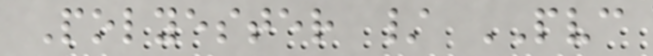Polyester / PVC
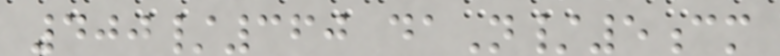400/360 daN/5cm
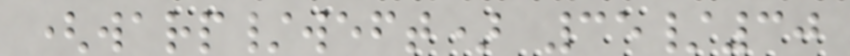(warp/weft) 35/30
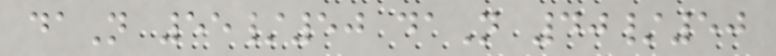daN 55/50 daN 40/50
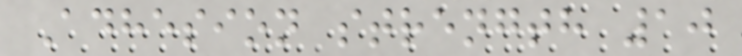Adhesion strength 10
